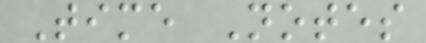Time Notes
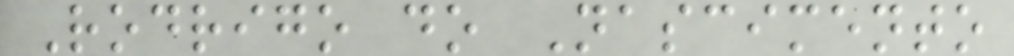Rodrigo do Nascimento
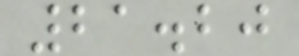21.20
